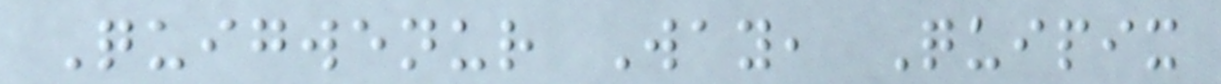Quigwenur Way, Quipix
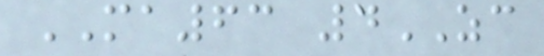MA63 4ZC
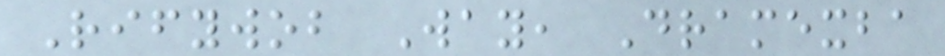Rifywob Way, Dramexba
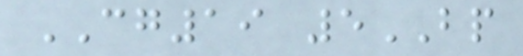CG19 5BP
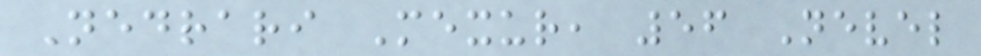Nedrari Mexur, 56 Nevel
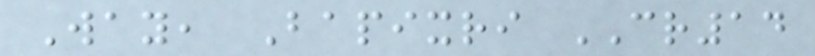Way, Bapixri CR14
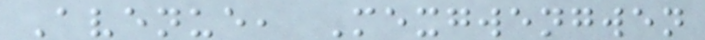Avenue, Mexgwengwen
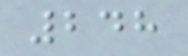248
